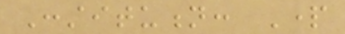Constitution: Part
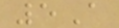5A
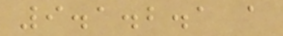9.1.2.1 a
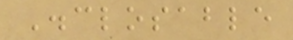Disclosable
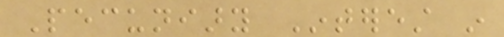Pecuniary Interest in
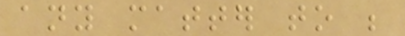any matter to be
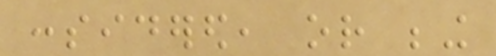considered, or being
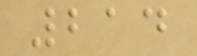214
